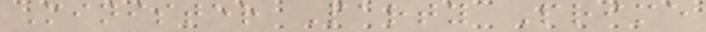Minister Party Prime
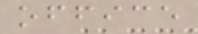office
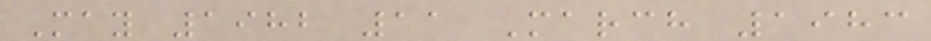May 1982 11 March 1983
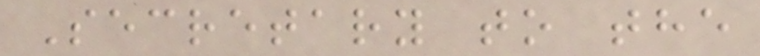Secretary to the
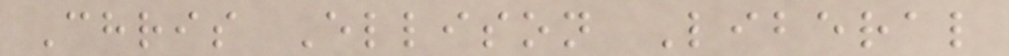Chris Ellison Liberal
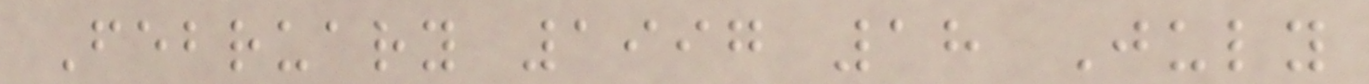February 1997 18 July
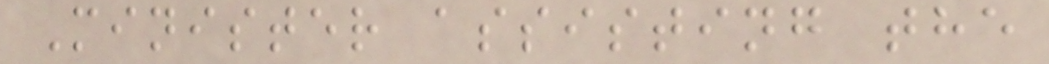Minister assisting the
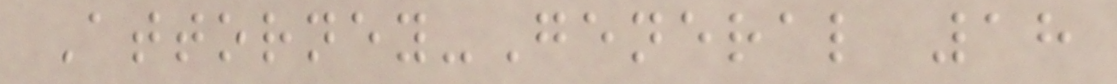Attorney-General 18
